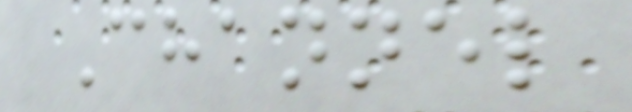Channel
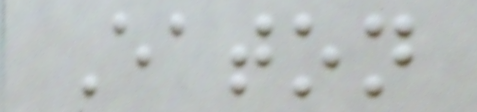Eaton
